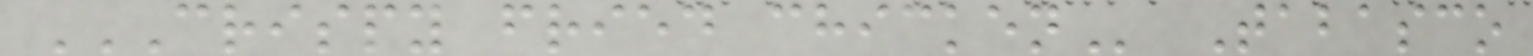CRISPY FRIED CHICKEN Tabasco
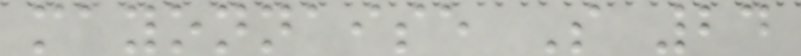mayonnaise S 24
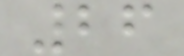26
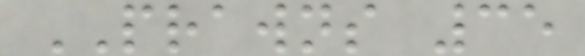PRAWNS 35
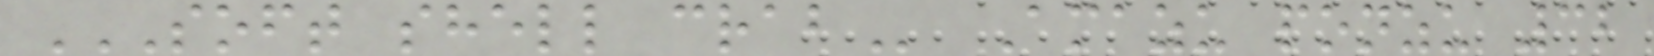SOFT SHELL CRAB Amazu ponzu 32
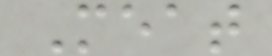Meat
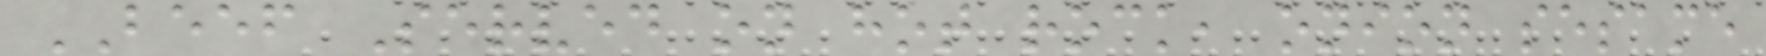BEEF Served on hot rock, onion sesame
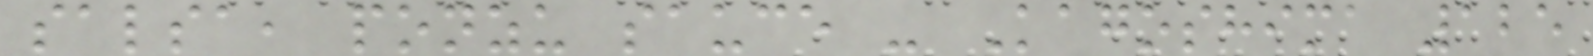salsa, ponzu sauce - Kagoshima 125
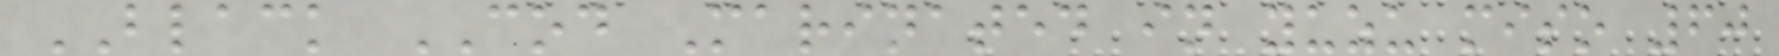BLACK COD Marinated in yuzu miso 60
